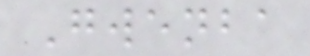Gwenba
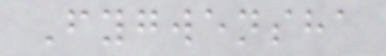Fygwensha
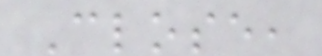Close,
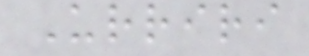Urriri
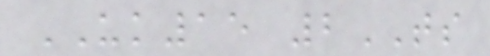UK15 2TS
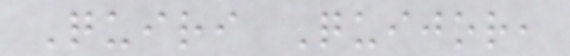Quiri Quijor,
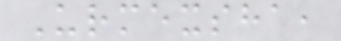Urmexsha,
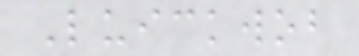Luickwob
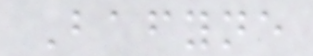Bafyne
